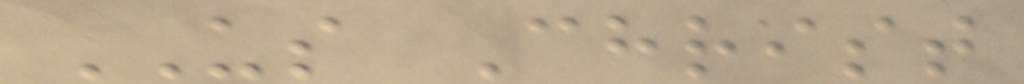US Christ
